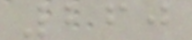260
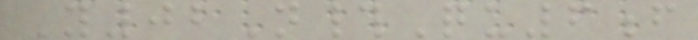Y02N#Qu6f
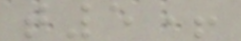t5+
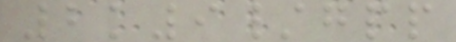2k9/gpp
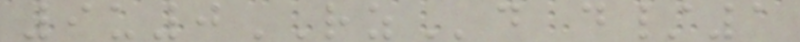9u0RZd d/1
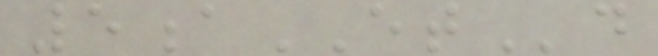5aETd
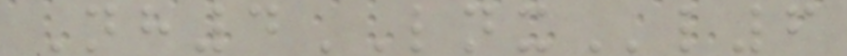Nh4LNXl6
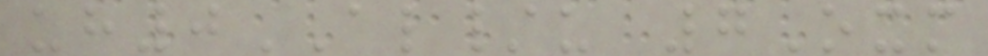uh0AL/u 7Oxm
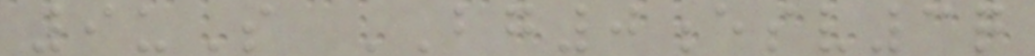9uS BG0esv3q
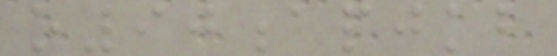o90apjkb
